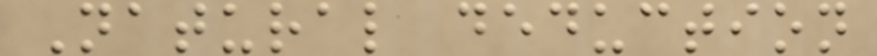Natural deduction
